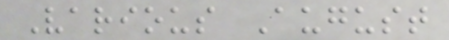Various August
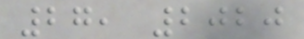27, 2020
